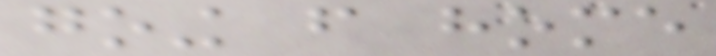going from home
